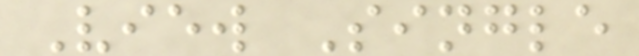View Single
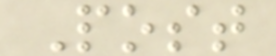Post
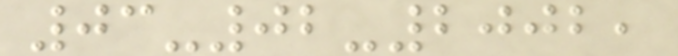03-02-2002,
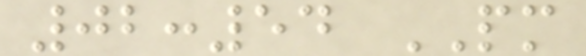02:54 PM
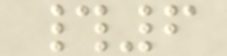#6
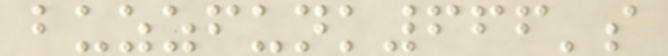buzzfunk666's
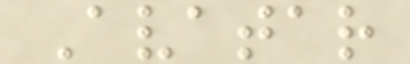Avatar
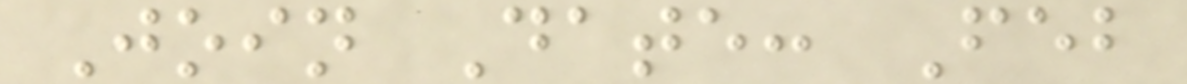Join Date: Feb
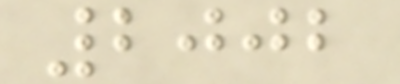2002
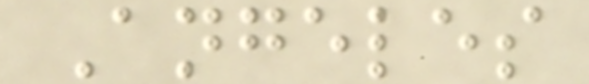Angeles
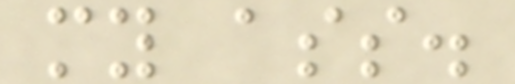my ass.
